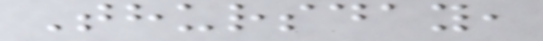Thursday,
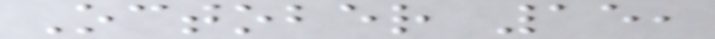October 15,
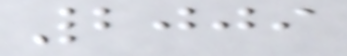2009
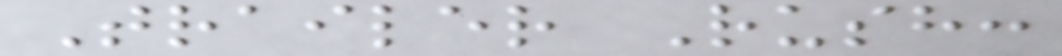Trailer Rush:
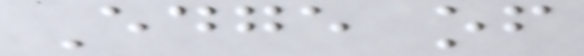Edge of
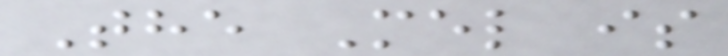The Mel is
